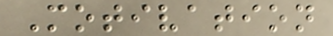Motivation
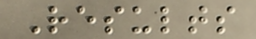Results
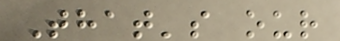That's our
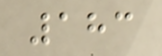183
